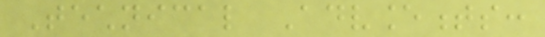Technical Advancements:
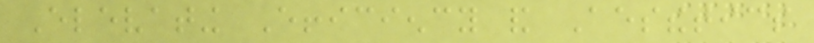Elevating Efficiency and Aesthetics
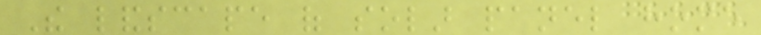The landscape of solar panel home
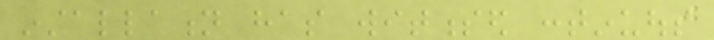installation has witnessed continuous
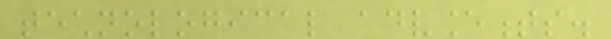technological advancements.
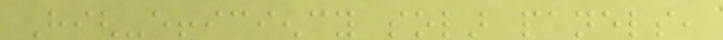High-efficiency solar panels,
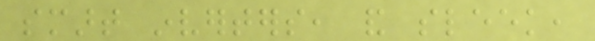smart inverters, and sleek,
